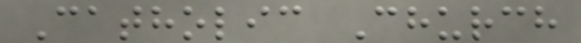Catholic Church
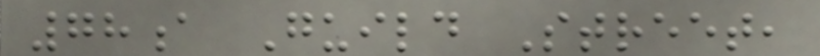78a Guild Street,
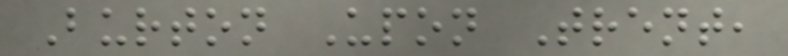Burton Upon Trent,
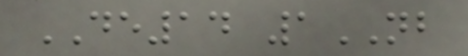DE14 1NB
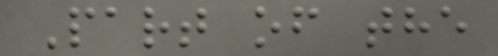Part of the
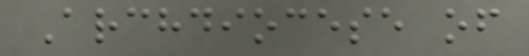Archdiocese of
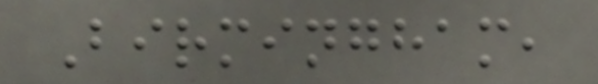Birmingham,
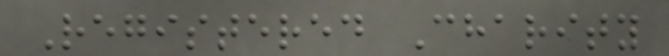Registered Charity
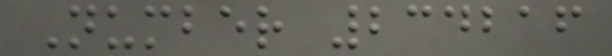Number 234216
